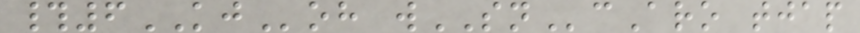#6KJoh wSNcAro tjap
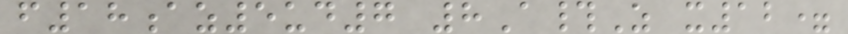f18az5ud7 8A#Z x12=
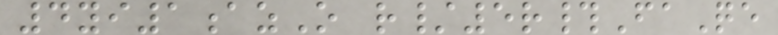4yi1azO r/5r#FaQe
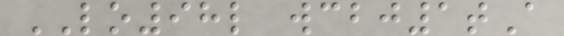LO98l wcbj1tA
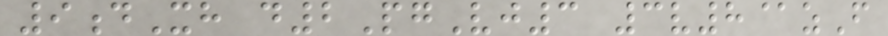9dXh d2PgVj3 3v8@zF
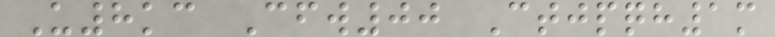U8kc Cfw00 Ctjpqh1m
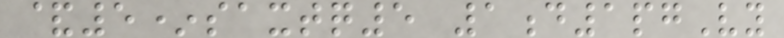&5*saxtq5 1d1pgVy
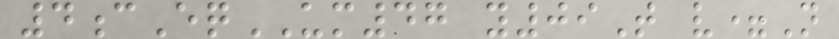4cEqUM47 y09T v=N
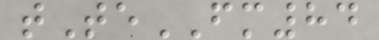tTeFM84
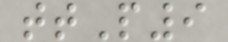ttP9
